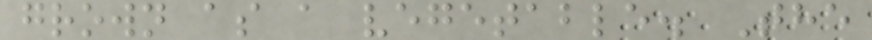grown as a vegetable. The
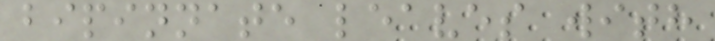bipinnate leaves with
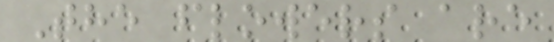The flowers are
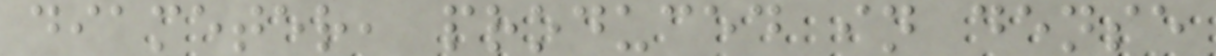diameter, produced in dense
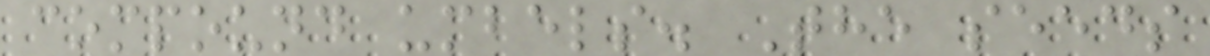compound umbels. The seeds
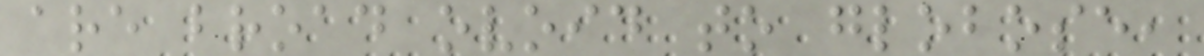are broad ovoid to globose,
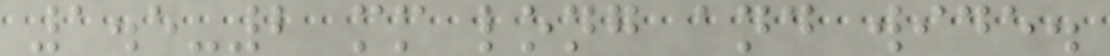1.5-2 mm long and wide.
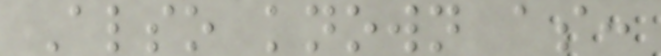Also known as:
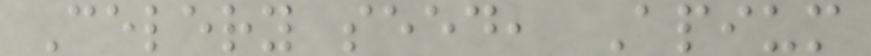Celery seed, Apium
